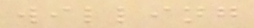willing
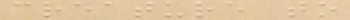creature to
